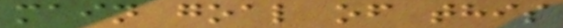main goal of this
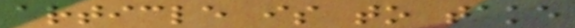article is to take
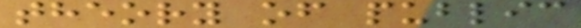theory of public
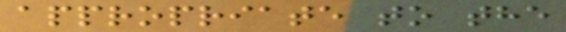appropriate to the
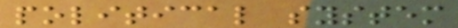political system
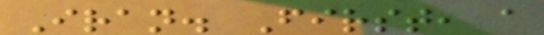Iran. First, a
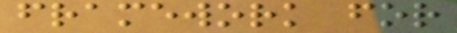framework for
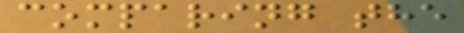comparing the
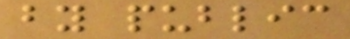by public
